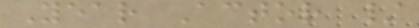Year Actor /
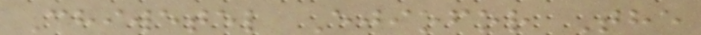Chiwetel Ejiofor The
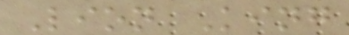Lion King
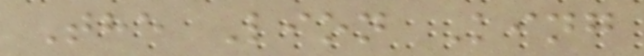The Lion King
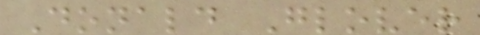Donald Glover
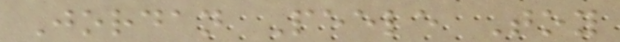Jordan Peele Toy
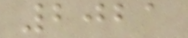2021
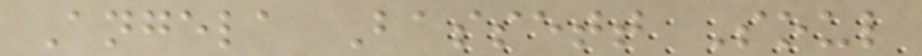Angela Bassett Soul
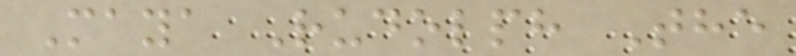Maya Rudolph The
